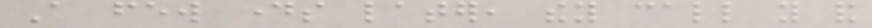A few days later, they call you and
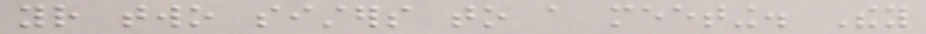your two sisters to a meeting. They
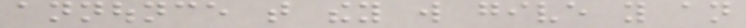announce that they will give you an
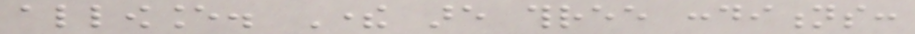allowance. There are three conditions:
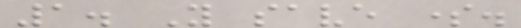1. You save some.
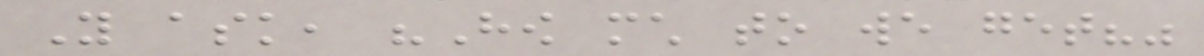You ask, "How much to we get?"
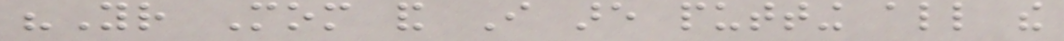"Your Mom and I are putting all the
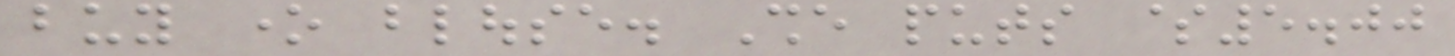buy one blouse. She puts $5.00
